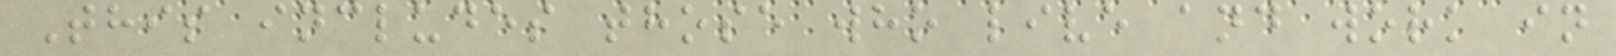This includes those who live and work in
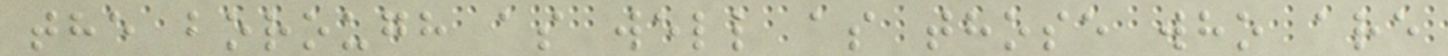the borough as well as those who are
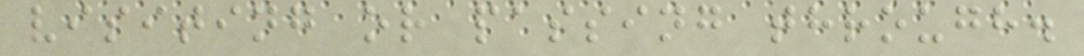visiting or passing through.
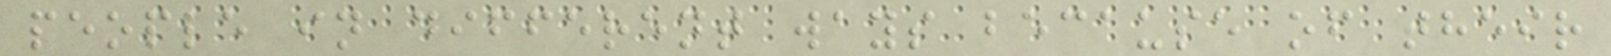people in different ways because of their
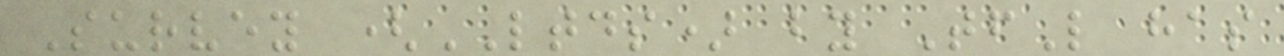Survey (LTDS) by TfL has
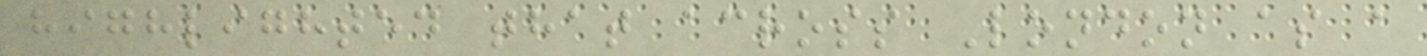highlighted that across London as a
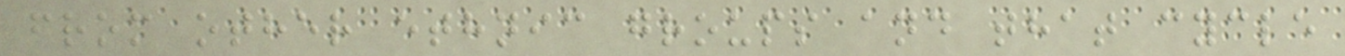from other ethnic groups and that cycle
